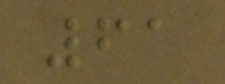61
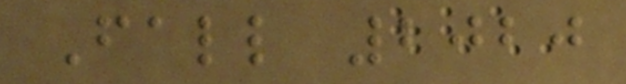Fall 2020
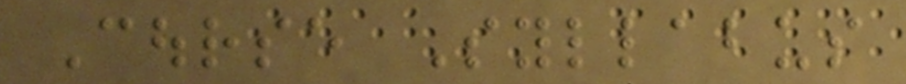Course Syllabus
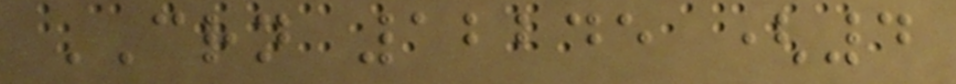CRN 12245 (4
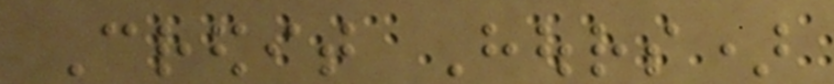Credit Hours)
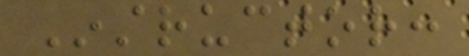Instructor:
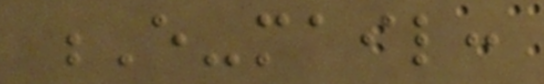E-mail:
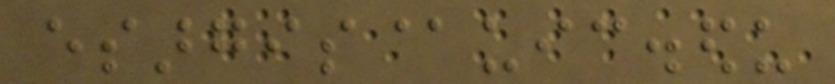esargis@uic.edu
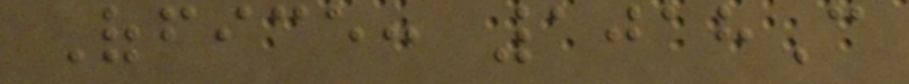Office: 1018C
